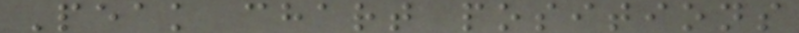Peak chart positions
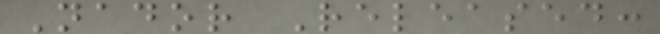Nador Released:
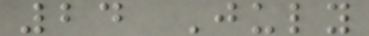24 July
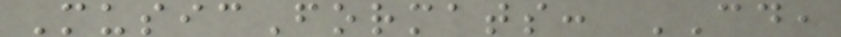MusicFormats: CD,
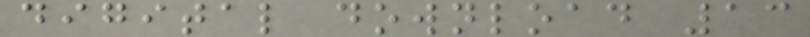digital download 13
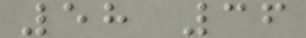58 36
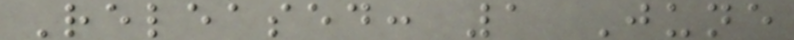Released: 1 June
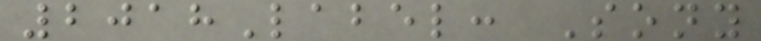2018Label: Sony
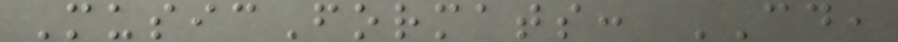MusicFormats: CD,
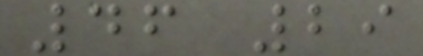46 29
